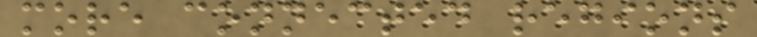more connected regions
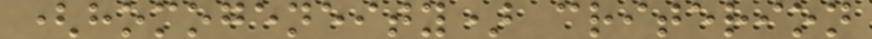(homogeneity) criterion
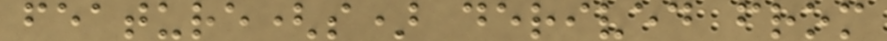feature(s) derived from
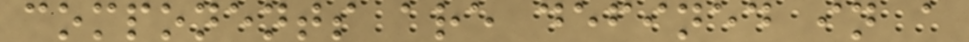components are defined in a
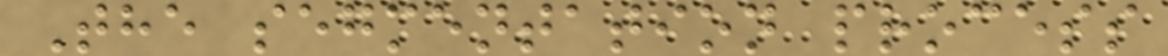The segmentation process
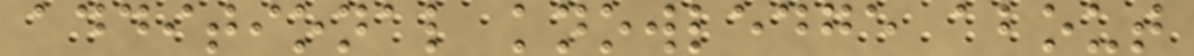additional knowledge about
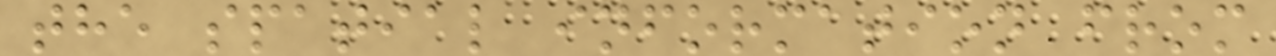the spatial information from
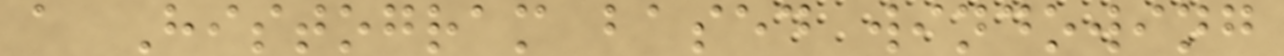a Histogram based windowing
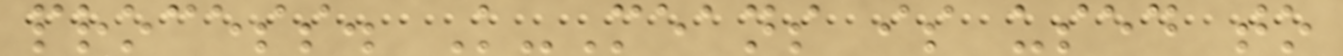process. K-Means is used to
